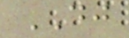DJ
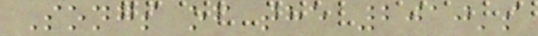Songs of the 2010's
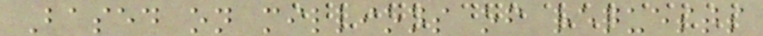Based on millions of requests
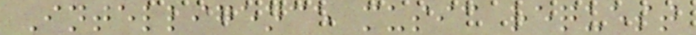Intelligence music request
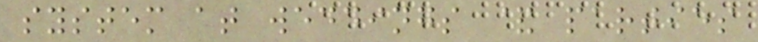system at weddings & parties
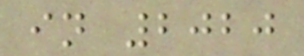in 2020
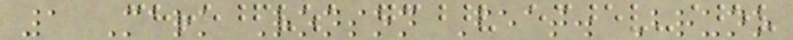1 Mark Ronson Feat. Bruno
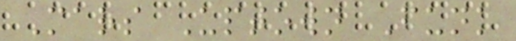Mars Uptown Funk
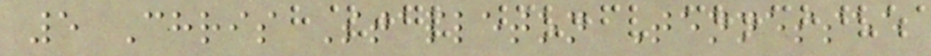5 Chris Stapleton Tennessee
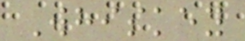Whiskey
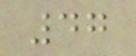47
